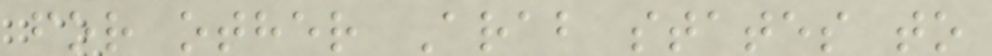for other Arab states to
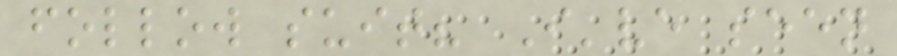follow suit? I've seen
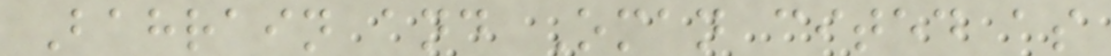Bahrain and Oman cited as
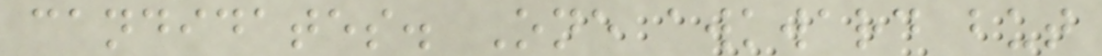candidates. One awkward but
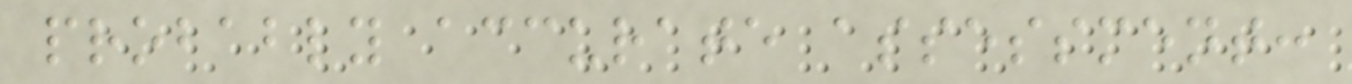probably accurate assessment:
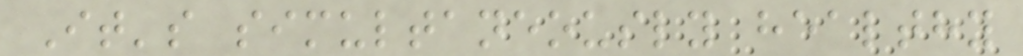It's simultaneously healthy
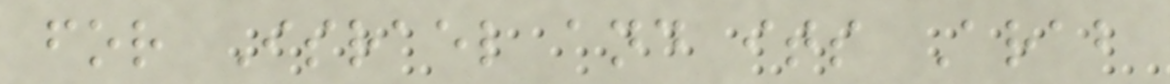for Israel and its Arab
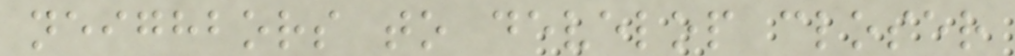neighbors to develop closer
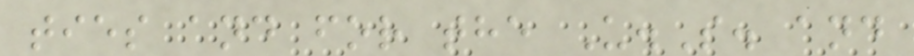ties and for the U.S. and
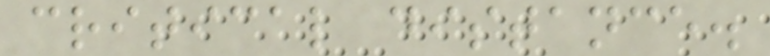critical distance.
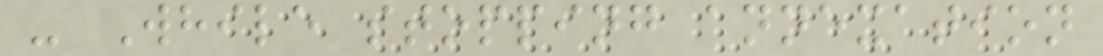- While stopping annexation
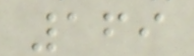169
